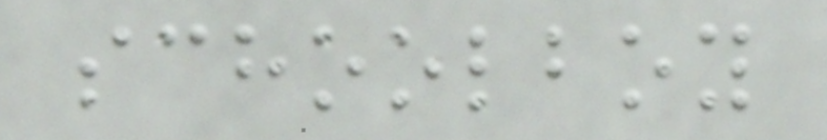schoolboy
